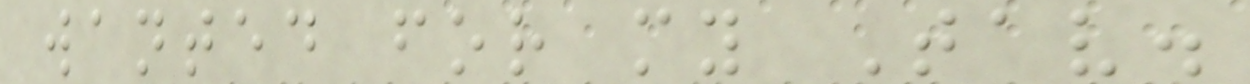wanted for my Tav.
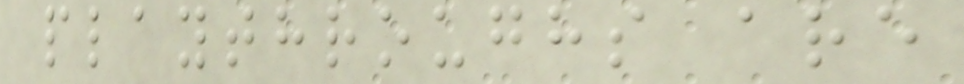playthroughs are
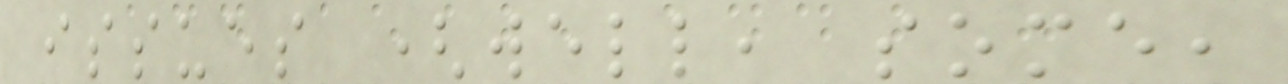issues (well, some,
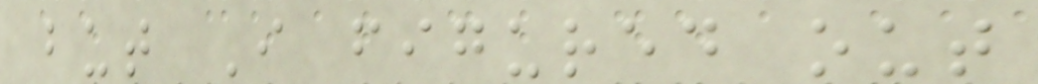but I figured out
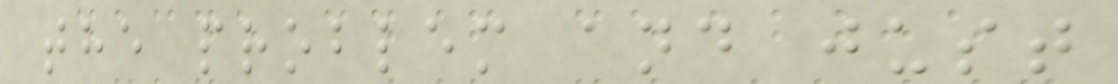the problem and just
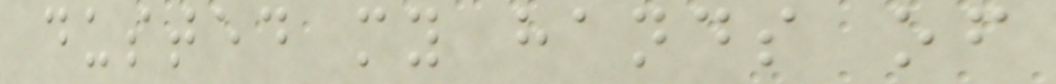dusted my hands of
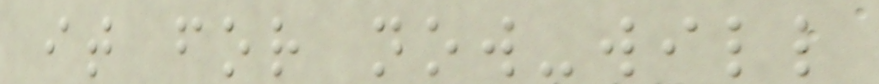it for now-will
